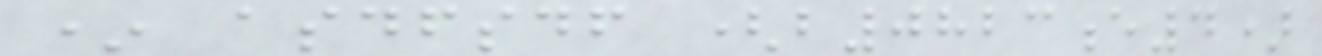* asdfsdf (b0823e4)
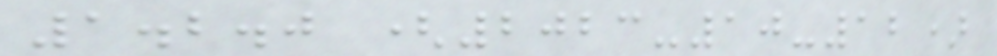1.2.0 (2023-10-12)
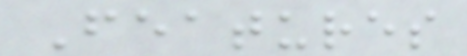Features
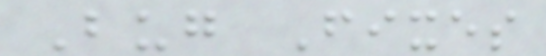Bug Fixes
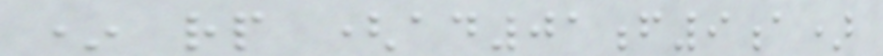* rp (ad01f9a)
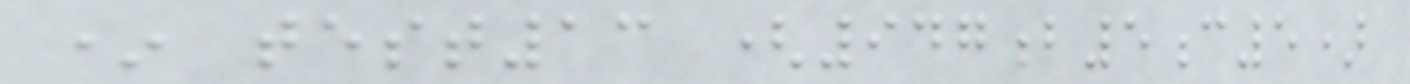* test13 (947b5c5)
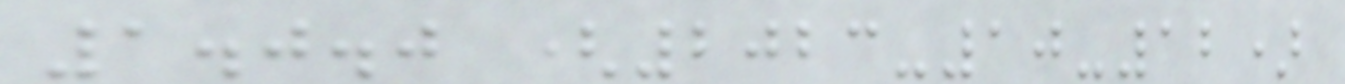1.0.0 (2023-10-12)
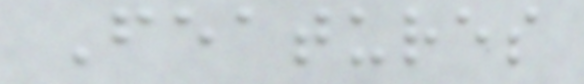Features
